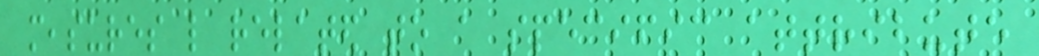measures like related to a specific attribute
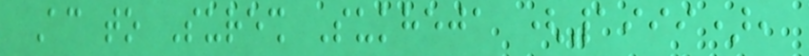According to Suresh Sukheja (1999),
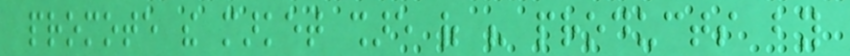promote the market share of his products by
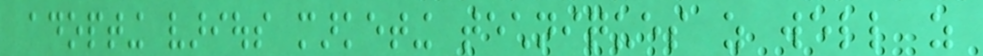adopting various marketing techniques as well as
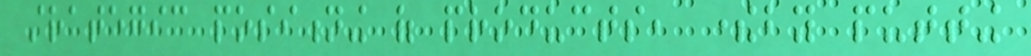strategic positioning of products, thereby putting
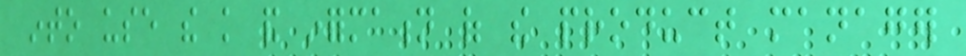into use the knowledge and information of the product manager
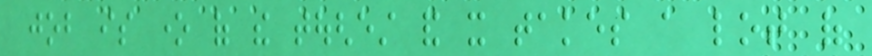job is one of the toughest and it takes a lot of
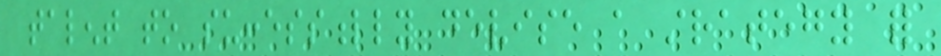talent to successfully devise a strategy for
